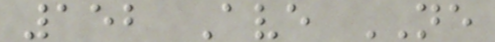152 Ave NE
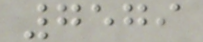7579
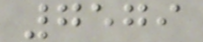7579
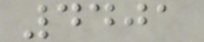4401
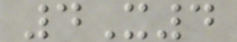4X4
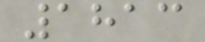1813
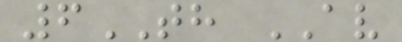6TH AV
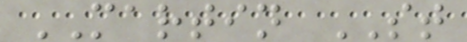MARTIN ST
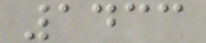1433
